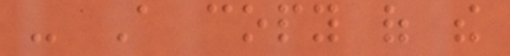- A copy of the
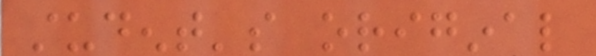student's original
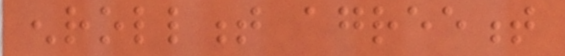enrollment agreement
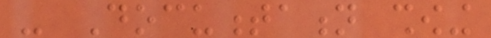- Documentation showing
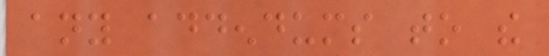any addendums to the
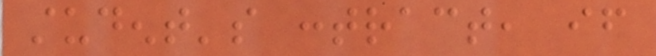student's contract, if
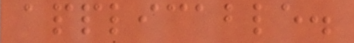applicable.
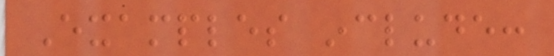Examples include:
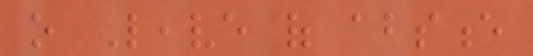o Leave of absence
